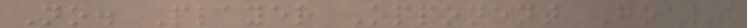No. Player Opponent Goals
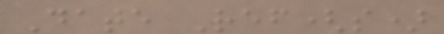Date Ref(s)
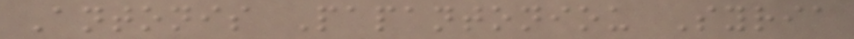Antonis Papantoniou Syria
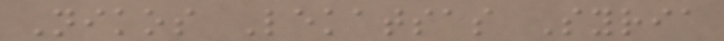Nikos Lekatsas Syria
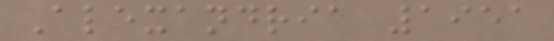Alexandria 1951
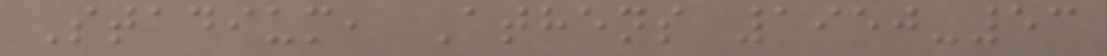Stadium, Athens 1950-53
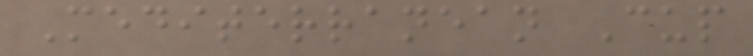Mediterranean Cup
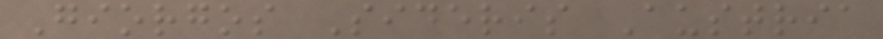Giorgos Sideris Austria
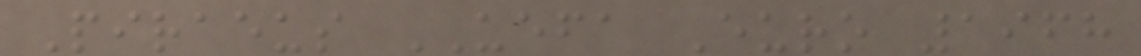Piraeus UEFA Euro 1968
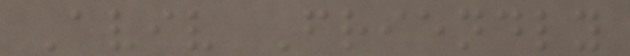Aviv Friendly
